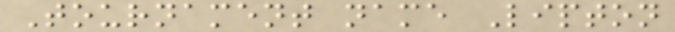Tournament name Lipton
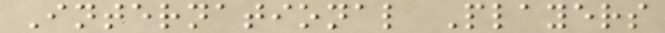International Players
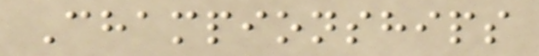Championships
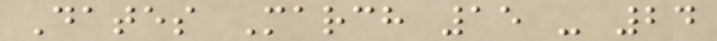Dates March 15 - 24
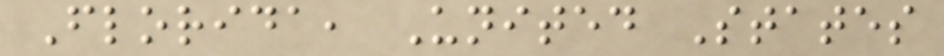Florida, United States
